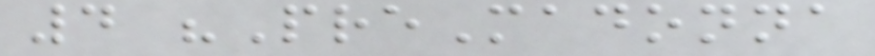4 "PreMadonna
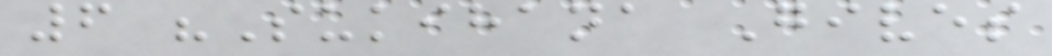6 "Sukihana Gives
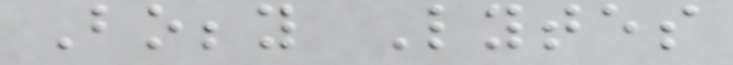Bobby Lytes
